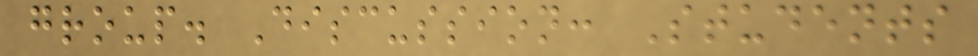group. Discussion: Students
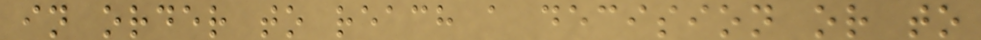in order to reach a decision or to
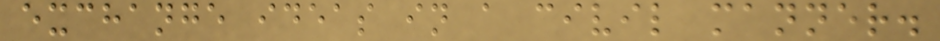exchange ideas in a civil manner.
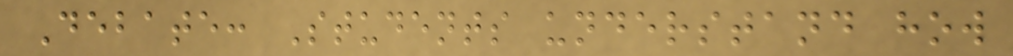Debate: Students understand how
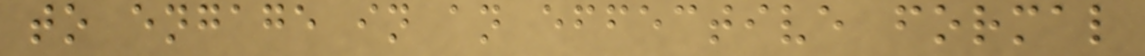to engage in an effective formal
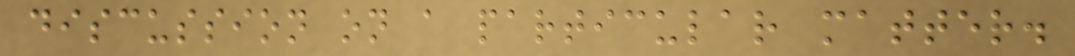discussion on a particular matter.
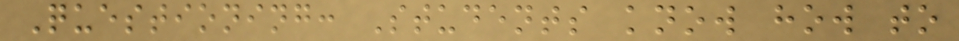Questioning: Students know how to
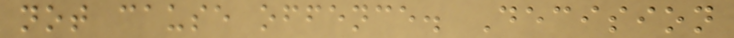not cause offence. Decision
